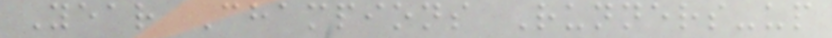Year Champions Runners-up
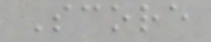Score
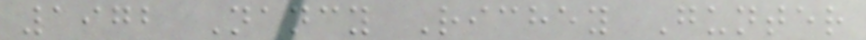1972 Nancy Richey Gunter
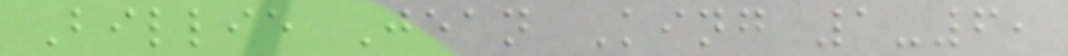Billie Jean King 1-6,
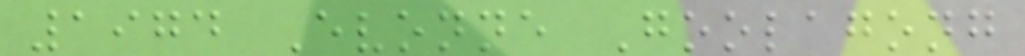1974 Evonne Goolagong
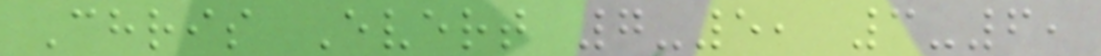Chris Evert 7-5, 3-6,
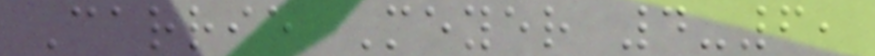Carrie Meyer 4-6,
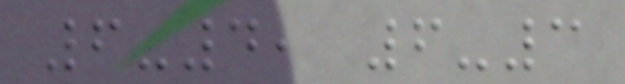6-4, 6-3
